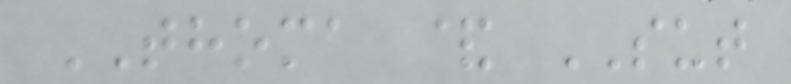THOMA & SUT
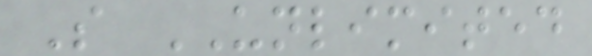S UNLIMITED
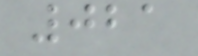021
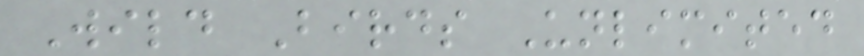Wild Birds Unlimited
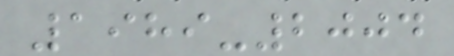1989-2004
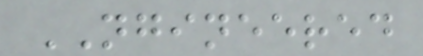NGINEERED
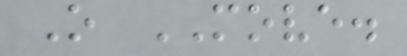O MOVE.
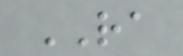RA
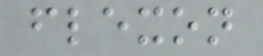flexon
